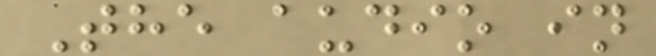The audio in
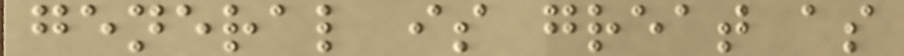general is great as
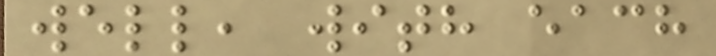well, with each
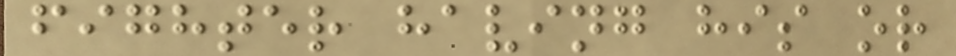fighter having his or
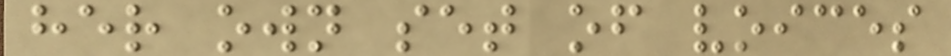her own set of voices
